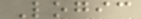Logic
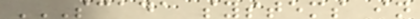SCADA SYSTEMS IN
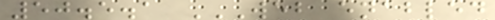50.5.1 WEB ENABLED
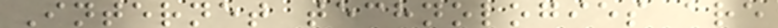Internet technologies are
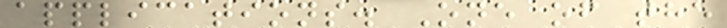applications. One of the
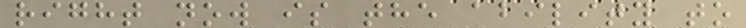right now is the ability to
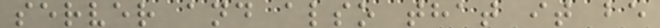server and also that it be
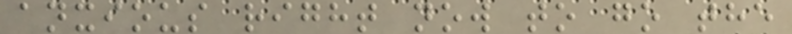anxious right now to go the
